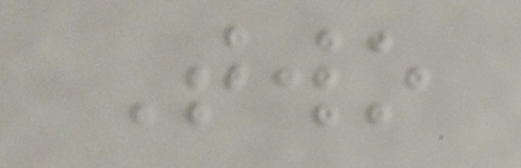Two
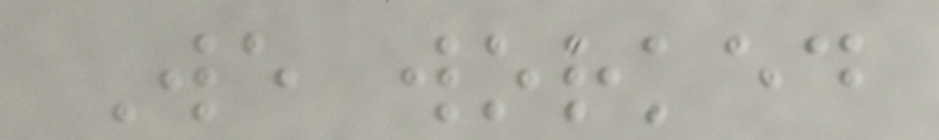We worked
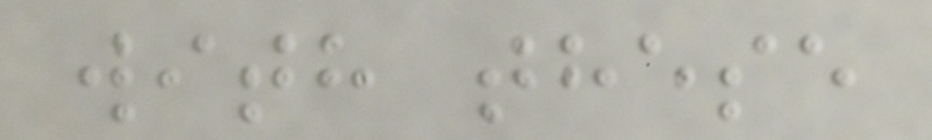with these
